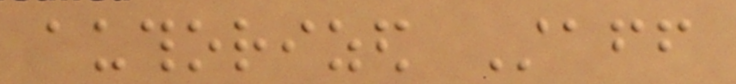authorized Staff
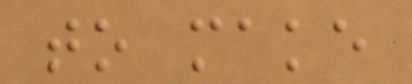to make
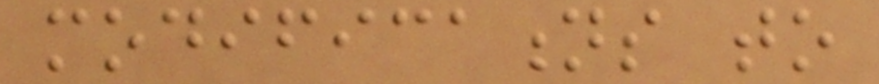modifications to
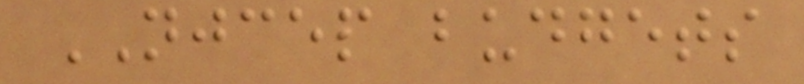NJCEP budgets
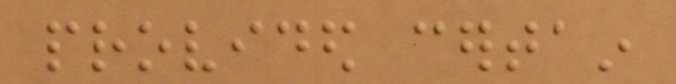provided certain
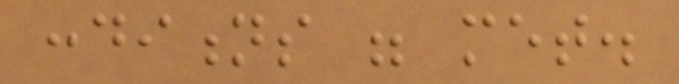conditions were met.
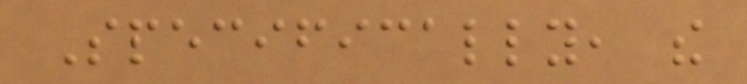Specifically, the
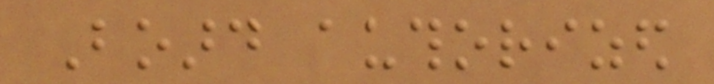Board authorized
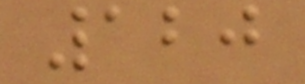120
